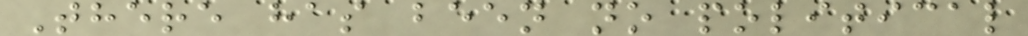There has been no political
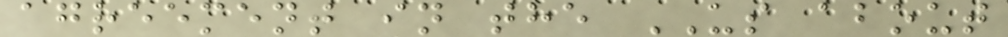agreement in the US about
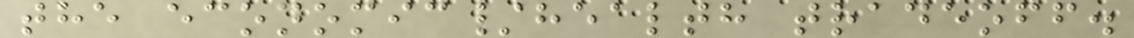the economic/health tradeoff.
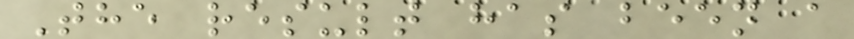The result has been a
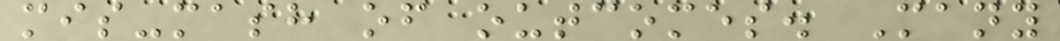mis-mash of outcomes. Many
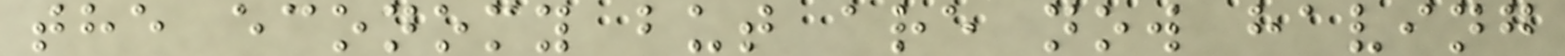the economy but are now having
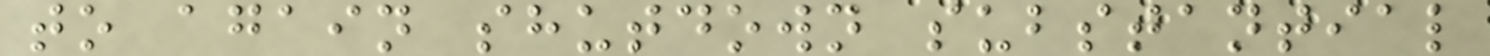to again shutdown substantial
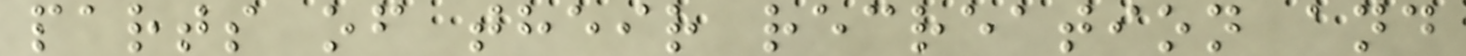parts of their recreation and
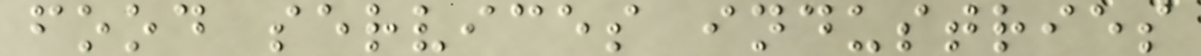food services industries
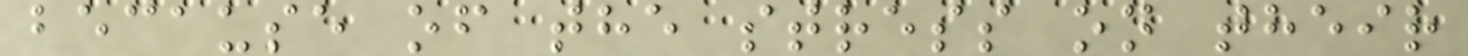because of the stress on their
